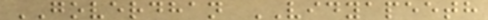GOVERDHAN VIDYAPEETH
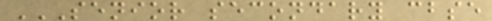SENIOR SECONDARY CBSE
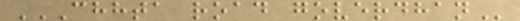CHHTA ROAD GOVERDHAN
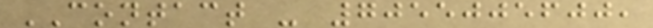CONTACT - 7055005600,
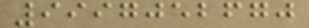9997052670
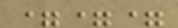===
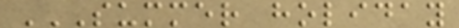SUMMER HOLIDAY
